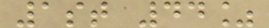1st 44%
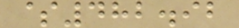$482.92
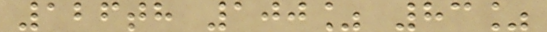126th 100% 83%
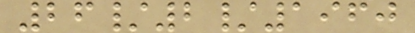26/2/1960
